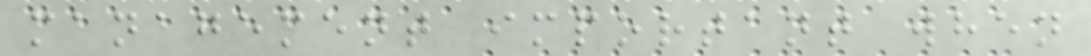management important when
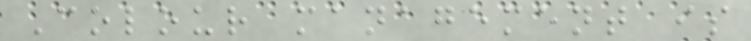Colour management is
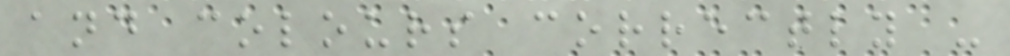and colours correctly -
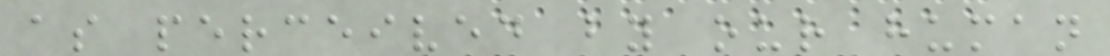as perceived by our human
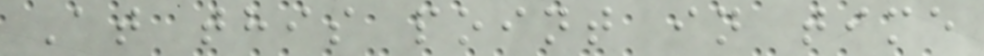At this point in time
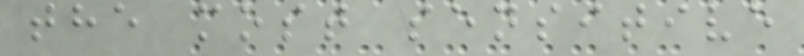the most sensitive
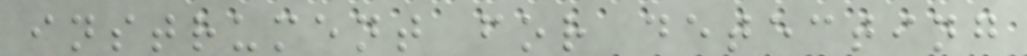instrument for detecting
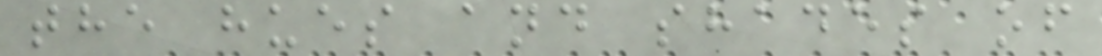the hues and shades of
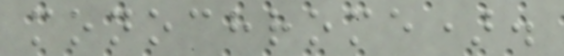monochrome).
